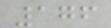176
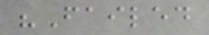"Failed
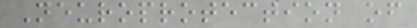Neuroprotection of
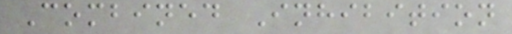Combined Inhibition
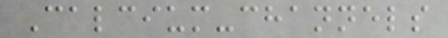Calcium-channels
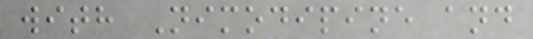with Nimodipine and
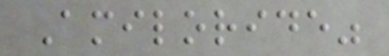Amiloride"
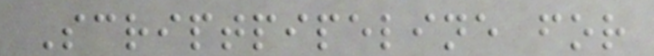Scriptpipeline for
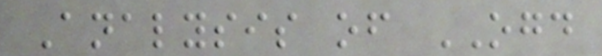Analysis of OGD
